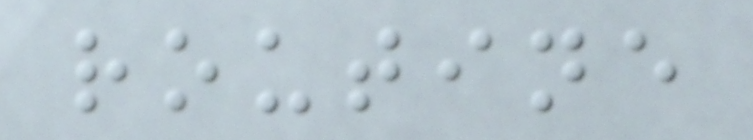routine
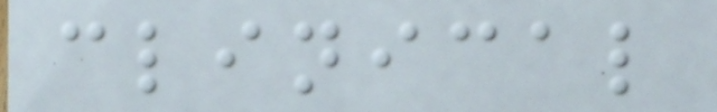clinical
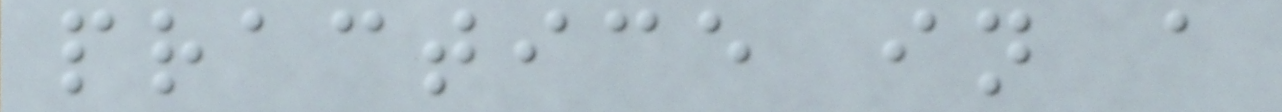practice in a
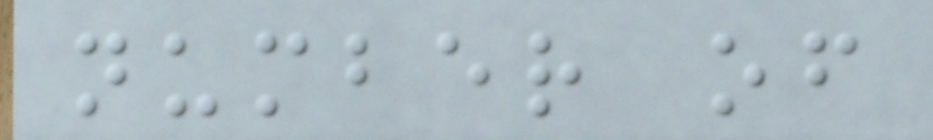number of
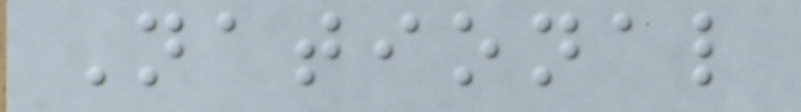National
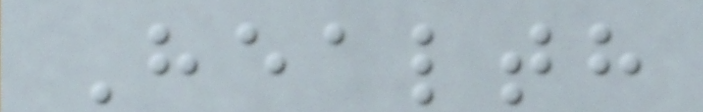Health
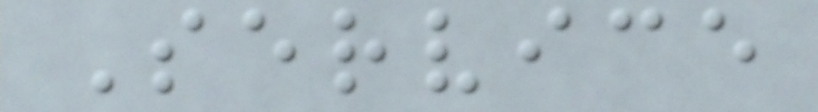Service
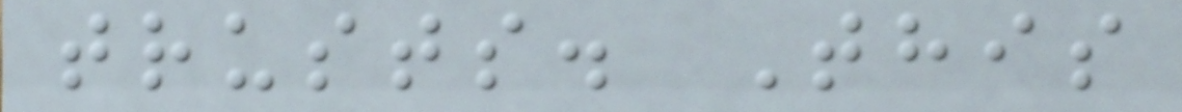trusts. This
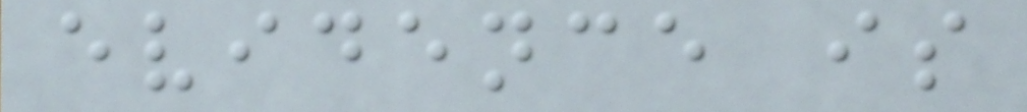evidence is
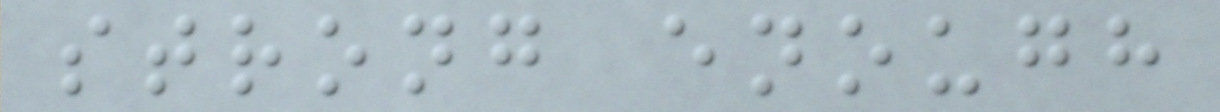strong enough
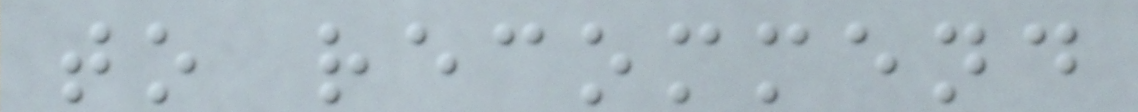to recommend
